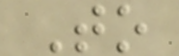To
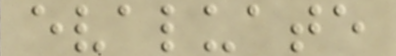evaluate
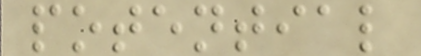potential
